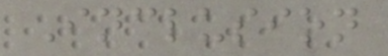Inclusion
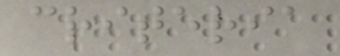criteria
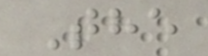The
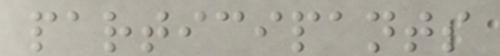participants
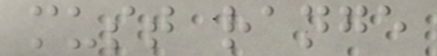must range
